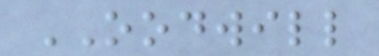OODWILL
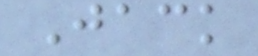Jack
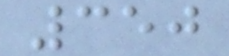350
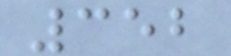352
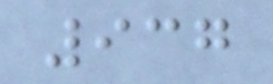937
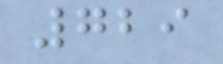729
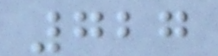727
